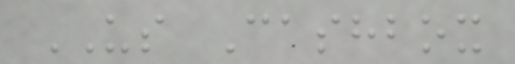US Cashbox
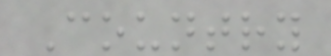Country
